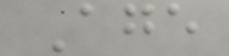Age
